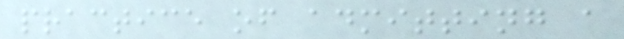practice of admitting a
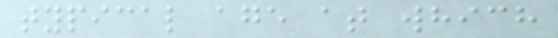typical age at which
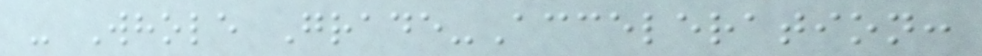- Whole Grade-Acceleration:
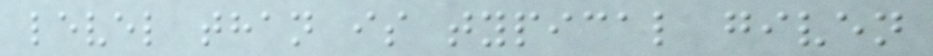level than is typical given
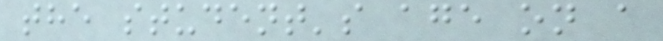the student's age on a
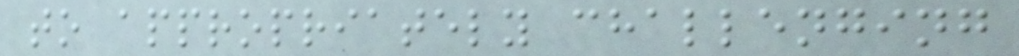to appropriately challenging
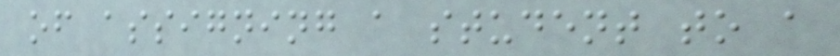of assigning a student to a
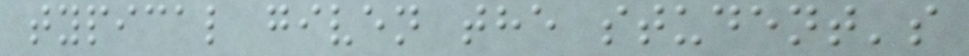typical given the student's
